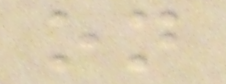on
